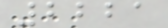2221
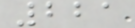221
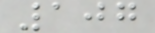107
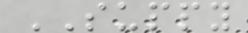SUPPY
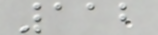112
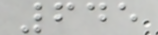645
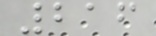216
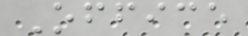Office
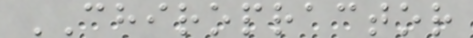CHIROPRACTOR
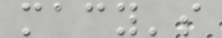macy's
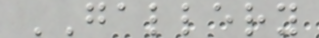GALLERY
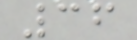36
